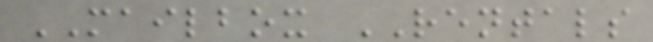MAILBOX RENTALS
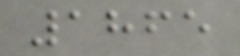1865
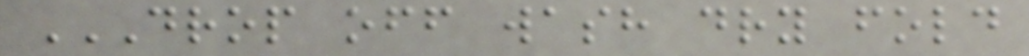DROP OFF WASH DRY FOLD
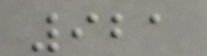921
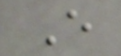E
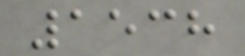1538
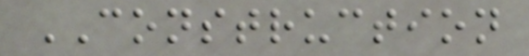CONSTRUCTION
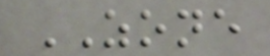ZONE
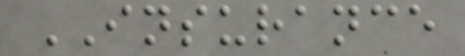INSURANCE
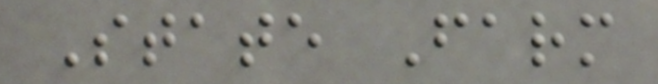State Farm
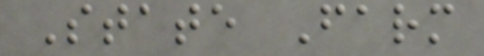State Farm
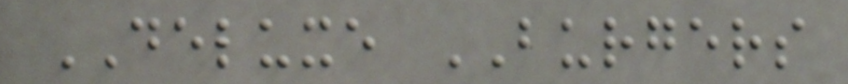DELUXE BURGERS
